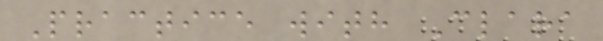Practice with Clara
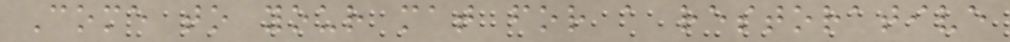Come to your mat for a restorative
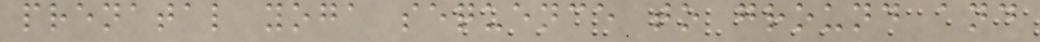prenatal yoga sequence to ground and
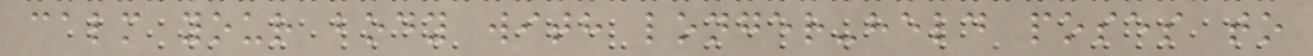calm your body with longer-held poses to
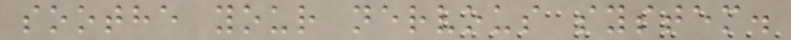soothe your nervous system.
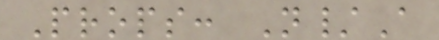Props: N/A
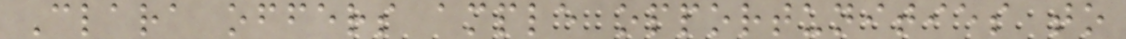Clara offers ample opportunities to
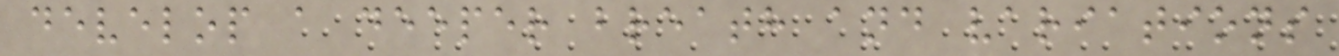develop a deeper breath and variations
